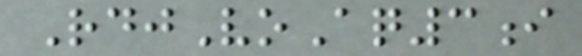RdjVoAq3i
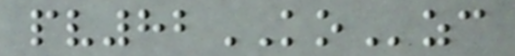pv82KOzc
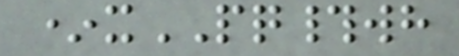*xPQ#wh
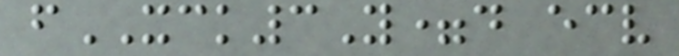fXCK3Y=d ecv
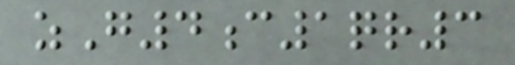zG4c1qr3
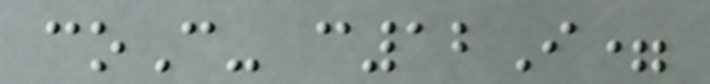coC- c12I=
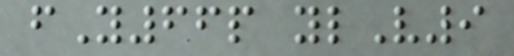fY66p ylV9
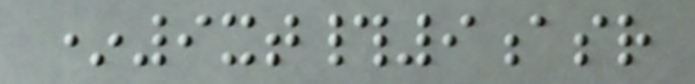*9xt#9asr
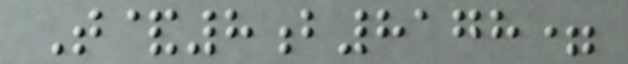T&8b8178=
